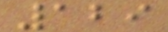129
